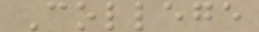College
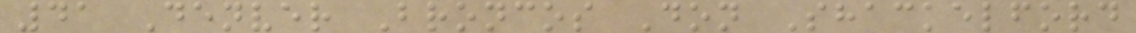41 Denver Broncos Don Shackelford
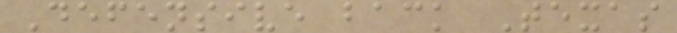Defensive back Texas
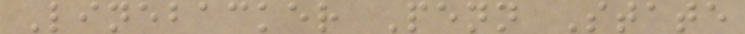Linebacker Penn State
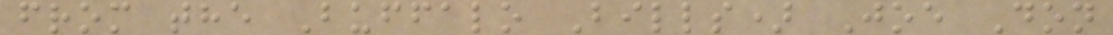from the Buffalo Bills) Joe Don
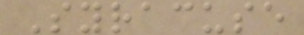Syracuse
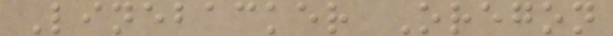Linebacker Oregon
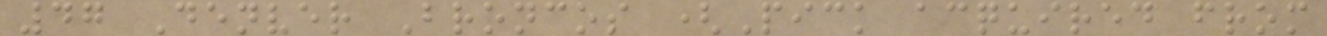47 Denver Broncos (Pick acquired from
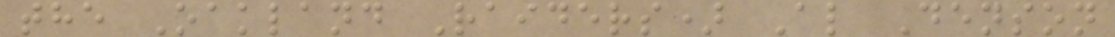the Oakland Raiders) Al Denson
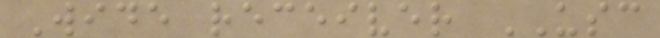Wide receiver USC
